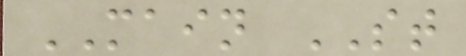MAIN ST
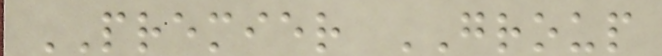PREMIER GROUP
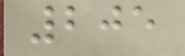205
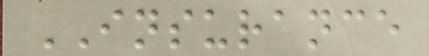INSURANCE
